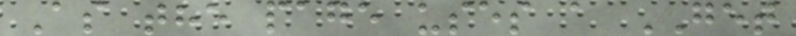As the page uses a GET
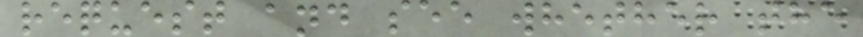request and see whether the
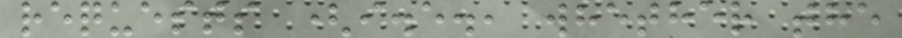requests (i.e., whether the
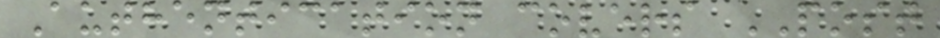Authentication covers POST
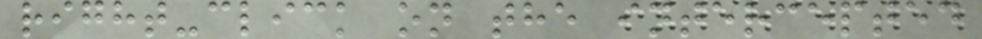right-click on the intercepted
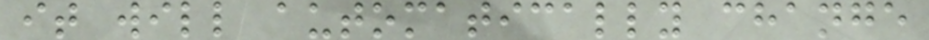it will automatically change
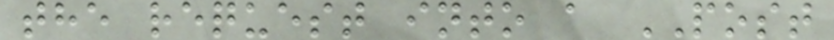the request into a POST
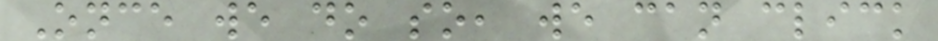Once we do so, we can click
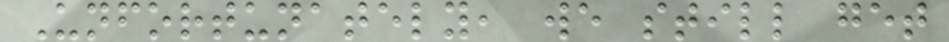Unfortunately, we still get
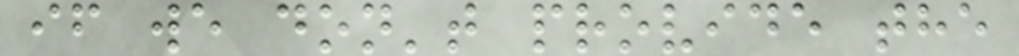if we don't provide the
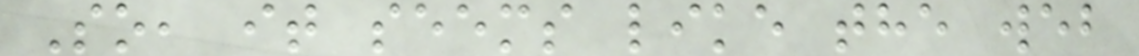So, it seems like the web
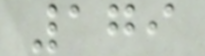179
